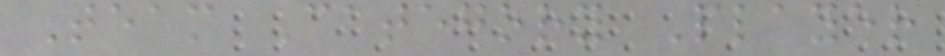Team Category Player
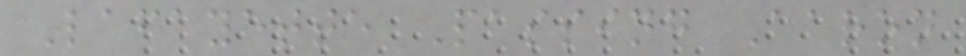Lafayette Passing Aaron
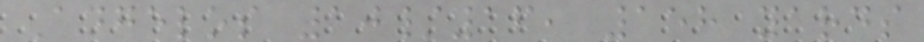Angelos 10/16, 158 yards
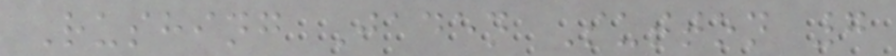Rushing Jaden Sutton 7
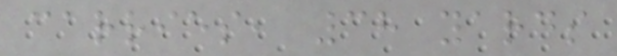carries, 38 yards
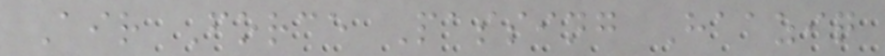Air Force Passing Haaziq
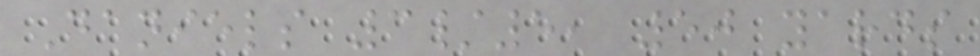Daniels 3/5, 50 yards
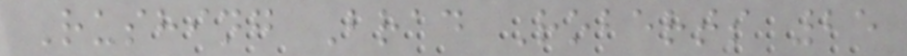Rushing Brad Roberts 25
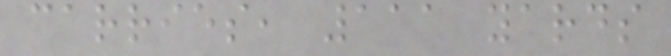carries, 111 yards
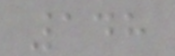148
